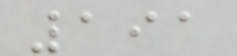191
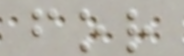for
